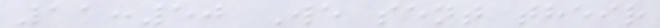11:50 We sent their
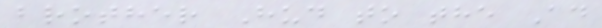brother Hud to the Ad
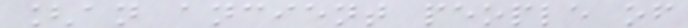[an ancient people of
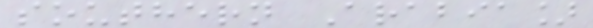southern Arabia]
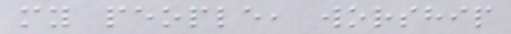my people, worship
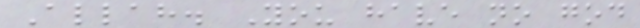Allah. You have no god
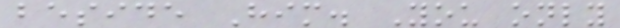beside Him. You only
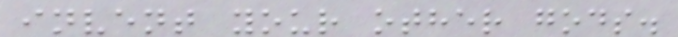invent your other gods.
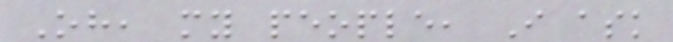Oh, my people, I ask
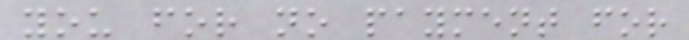you for no payment for
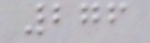276
